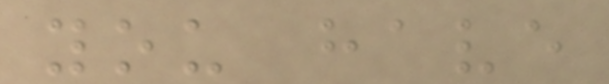you have
